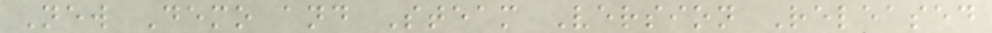New Demo and Steam Version Released
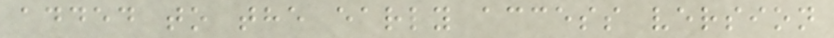added to the early access version
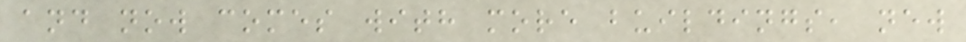and now comes with more buildings, new
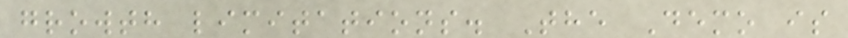growth limitations. The Demo is
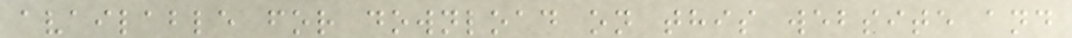available for download on this website and
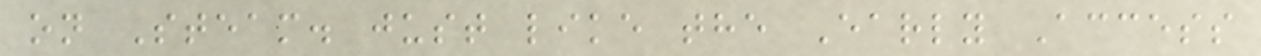on Steam. just like the Early Access
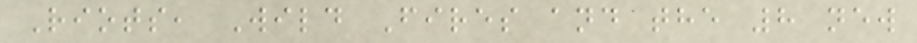Riots, Wild Fires and the 8 new
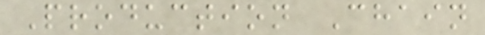Production Chain
